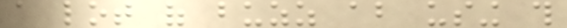a lot of buzz about using this
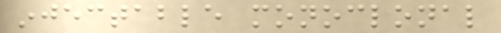injectable monoclonal
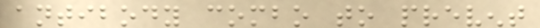antibody combo to prevent
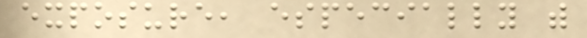exposure, especially with
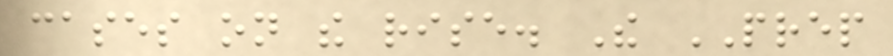cases on the rise. The PREP
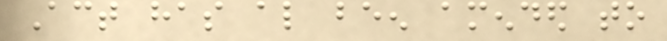Act has also been amended to
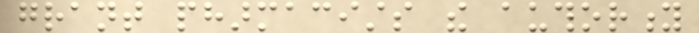grant pharmacists the authority
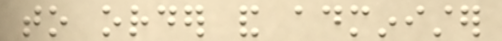to order and administer
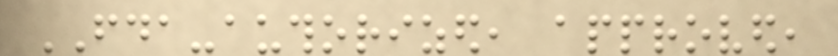FDA-authorized, approved,
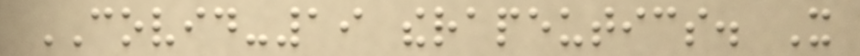COVID-19 therapeutics. It
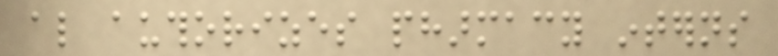also authorizes pharmacy interns
